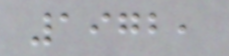1972,
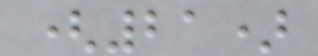(21)
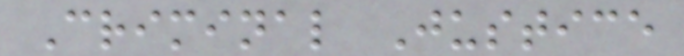Criminal Justice
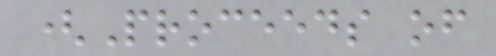(Proceeds of
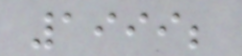1999;
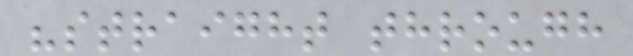"straight through
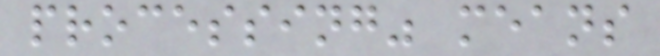processing" means
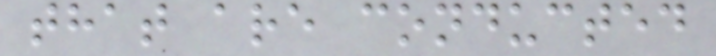that are conducted
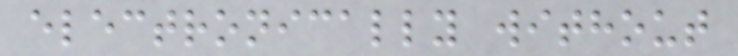electronically without
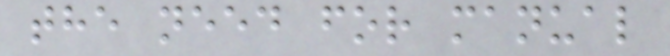the need for manual
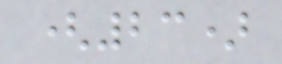(23)
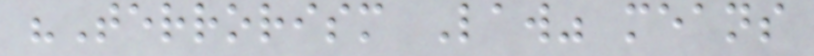"Terrorism Law" means
